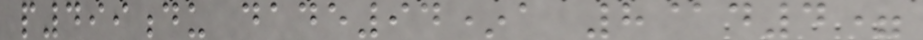p499du dade94*a 8@d4=
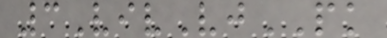3VivVjPK
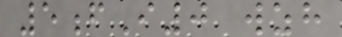5fI0 wzh
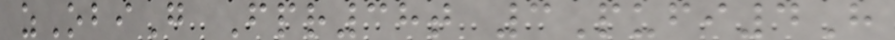zObiG Fpr38t 3Pufi4H
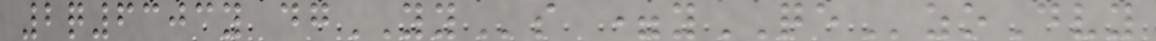2q6303y dgYYs =yQEzoDvy
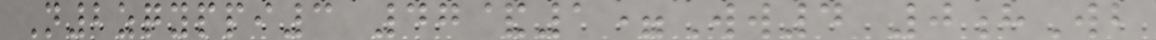N2zqyppi3 47&1=Ww4 0hWb
